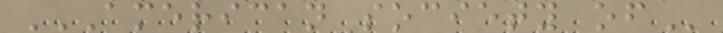AMERICAN SOCIETY OF
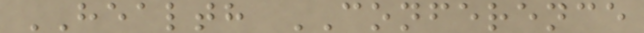HEALTH CONFERENCE
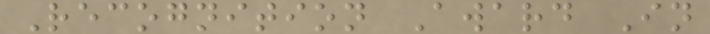Recognition Award In
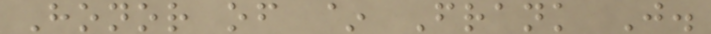Honor of ~ Frank J.
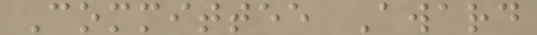Committee Award
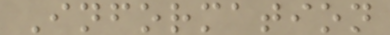Information
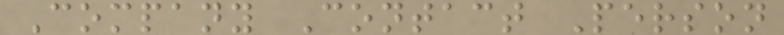Company Contact Person
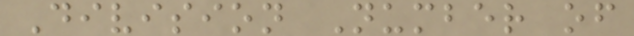Division Number of
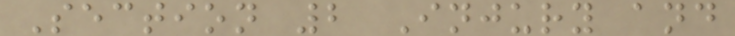Section 2 Injury and
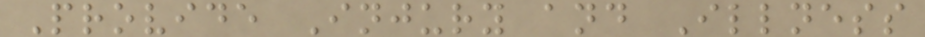Provide Injury and Illness
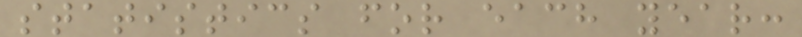statistics for each year:
